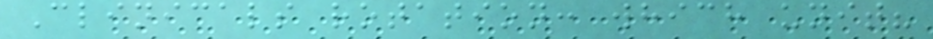Clinicals rotation: which unit?
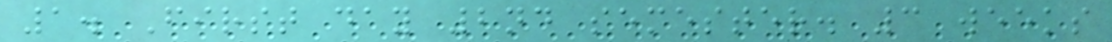1. First day 2nd semester. 3 weeks
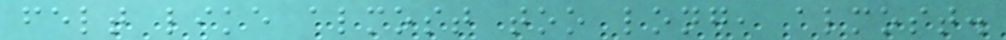felt like almost too long, almost.
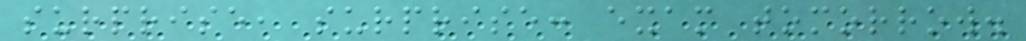surprise, surprise: exam tomorrow.
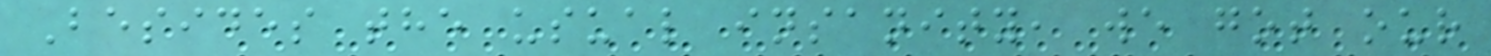Besides the usual insanity, we got our
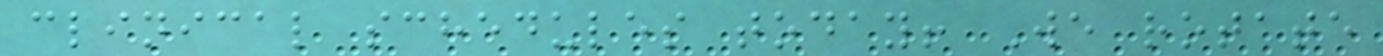clinical schedules today! We rotate
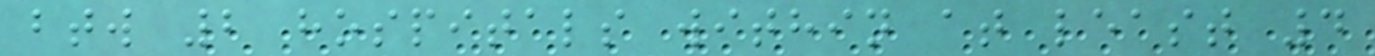btw 2 hospitals within at least 4
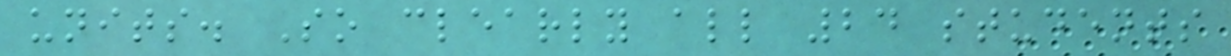units. So clearly all 24 students
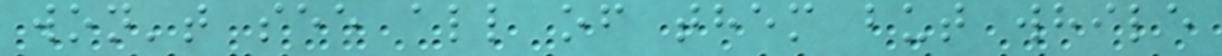won't see all of them but while
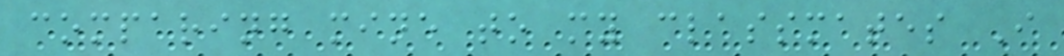comparing mine to my classmates I
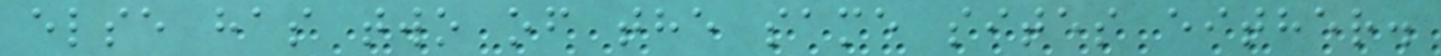else has two of the same sites either.
